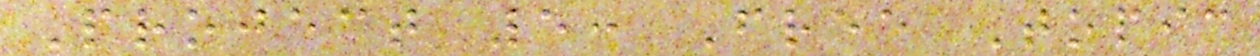Project 5: Free Topic
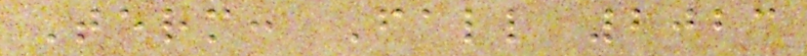Term: Fall 2023
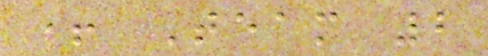+ Team 2
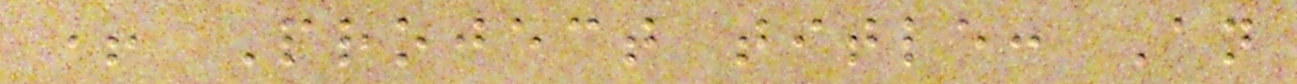+ Project title: An
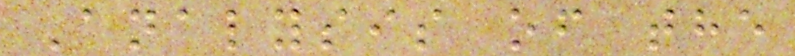Analysis of the
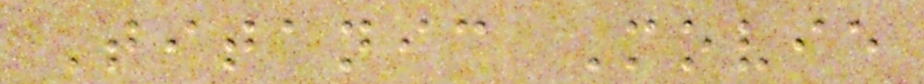Titanic Movie
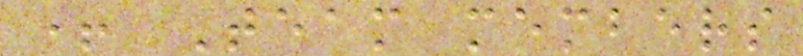+ Team members
